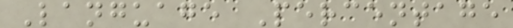Language Percentage
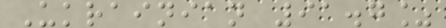Ukrainian 91.7%
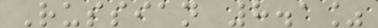Russian 8.1%
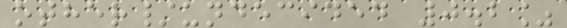other/undecided 0.2%
